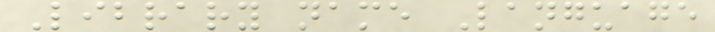Library name Language
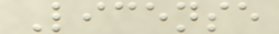License
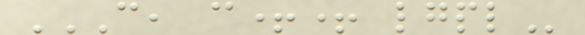C, C++ LGPL
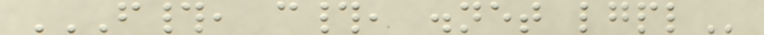F#, C#, .NET LGPL
